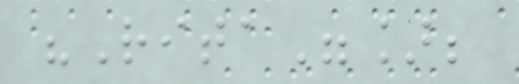"Rita"];
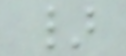}
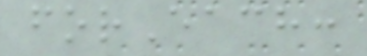forEach:
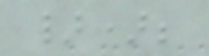});
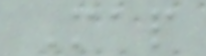Map
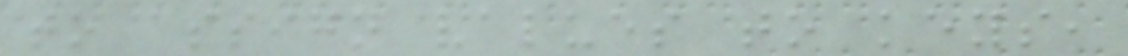to assign values to keys,
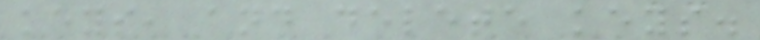keys, and delete keys.
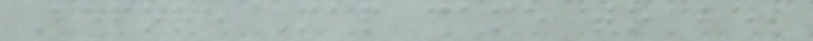Before Map came to be,
